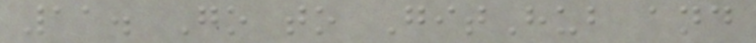11. Go to GitHub and
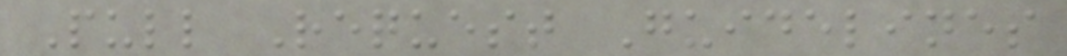Pull Request Guidelines
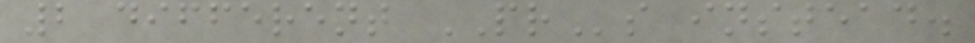2 different PRs instead.
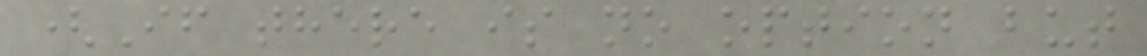(If there is no option but
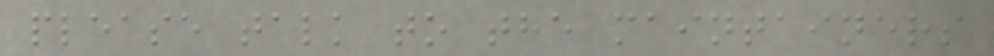please talk to the maintainers
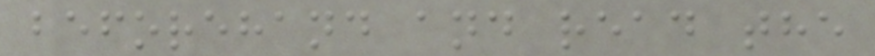beforehand and read the
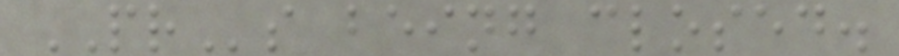PRs being closed.
